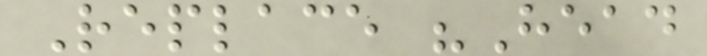Replace "Head
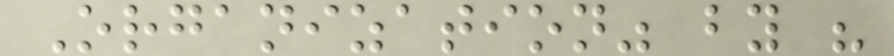Organization" by "
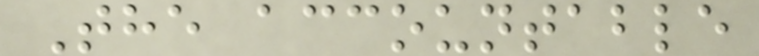The accountable
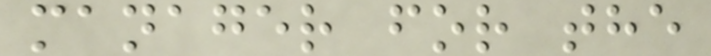manager for the
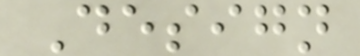Design
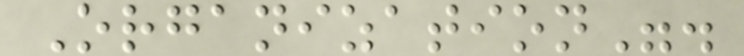Organization".
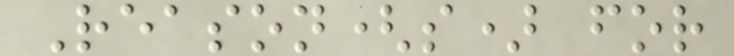Reason(s) for
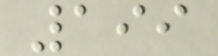199
